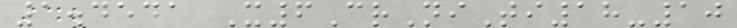1.4541 X6CrNiTi18-10
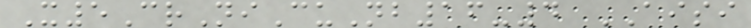X5CrNiCuNb16-4 AISI
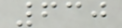630
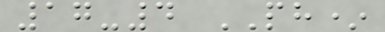17-4 PH*
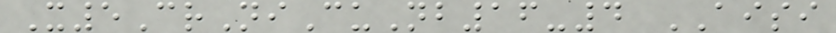X5CrNiCuNb16-4 AISI
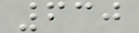630
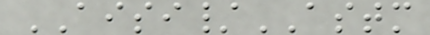AISI/ASTM
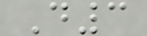D3
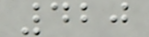420
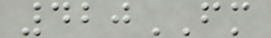420FM
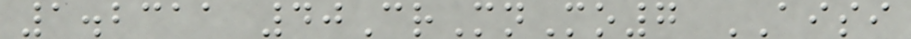1.2311 40CrMnMo7 AISI
